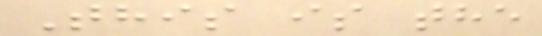This is the
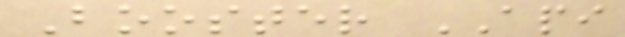Booster API
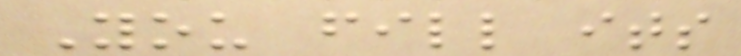You fill its
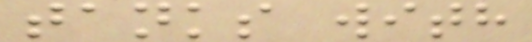tanks with
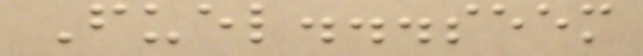Fuel...seem
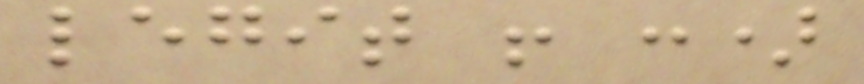legit ! :)
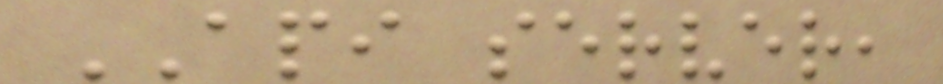API server,
